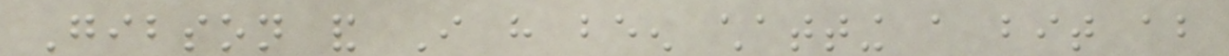Gibson and I have been chatting a bit about
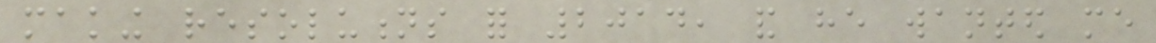making resolutions for 2014, and he wanted me
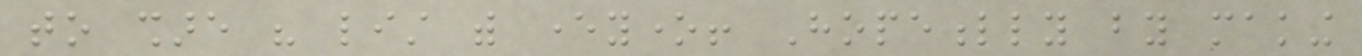to share his list with everyone! Hopefully by making
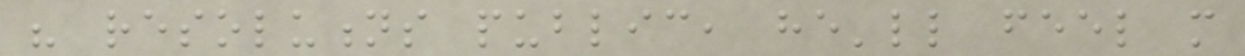his resolutions public, he'll feel more
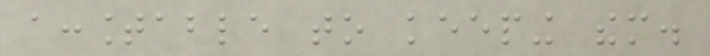accountable to keeping them.
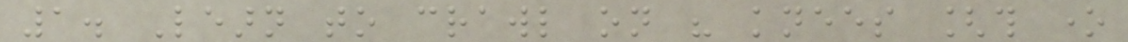1. Learn to crawl on his knees [this one
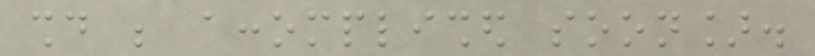should be accomplished soon].
